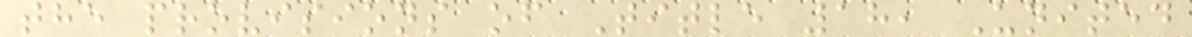the provisions of Title 18, United
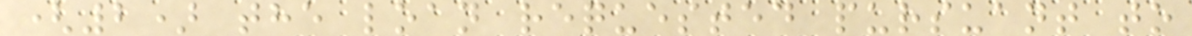(2) the loan requested pursuant to
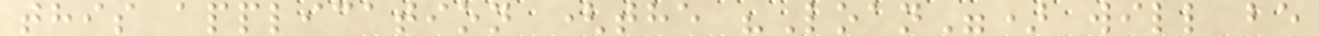this application (the "Loan") will be
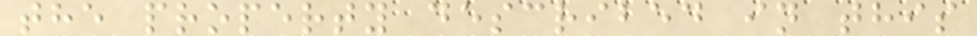the property described in this
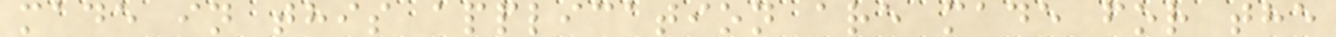made in this application are made for the
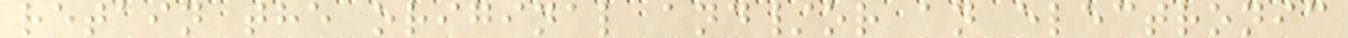retain the original and/or an electronic
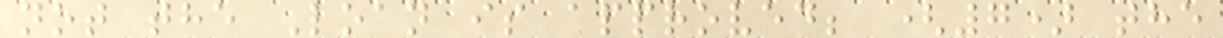not the Loan is approved; (7) the
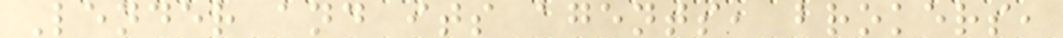Lender and its agents, brokers,
